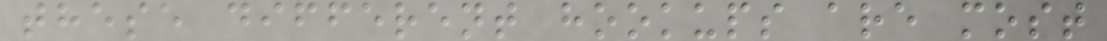these different hookups are most
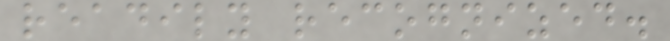readily recognized.
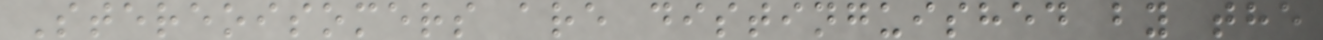Stereoisomers are distinguished by the
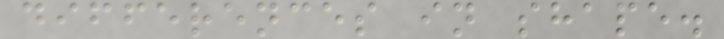differences in shape.
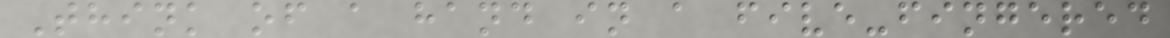Think of a hand in a five-fingered
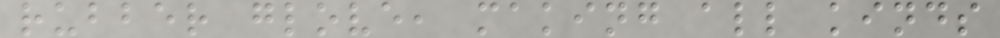rubber glove, making all kinds
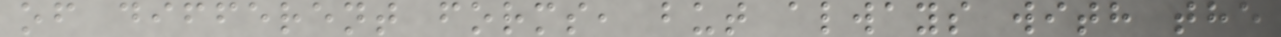of different forms, but always with the
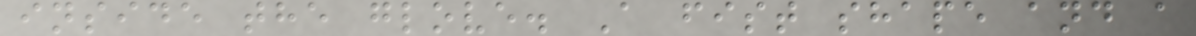inside the glove. A fist shape and a
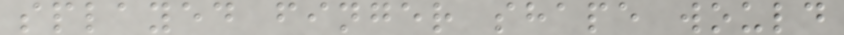splayed finger shape would
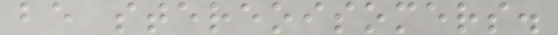be stereoisomers.
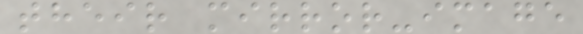their mirror-image
